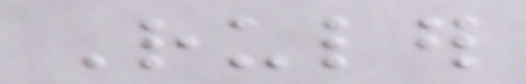Ruler
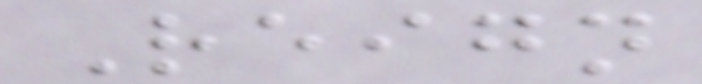Reign
